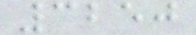3250
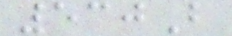530B
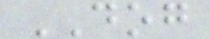DOG
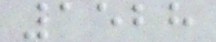1528
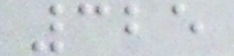325
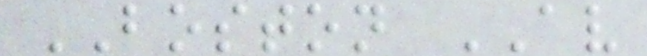BOSTON AV
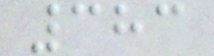383
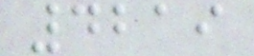4219
